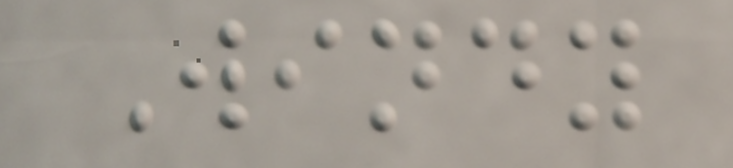Windy
